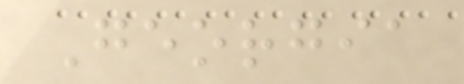Georgia
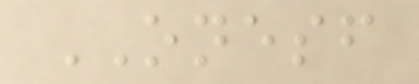ONESF
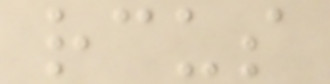rcus
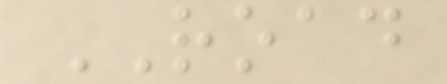ROAD
